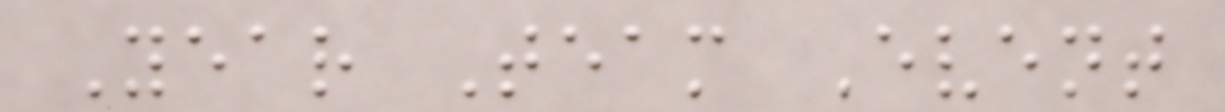Year Team Event
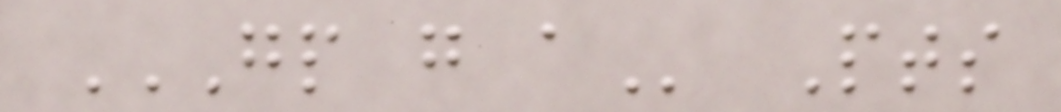GP G A Pts
